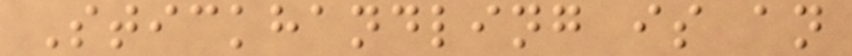Stickhandling is an
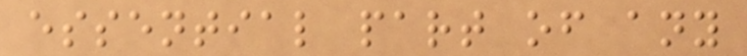essential part of any
